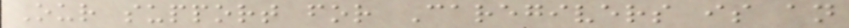Our support for Caregivers is an
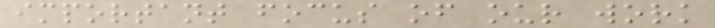important focus of our work
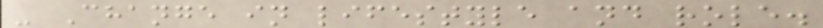- Change in lifestyle and role.
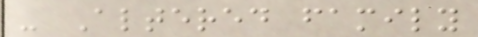- Altered family
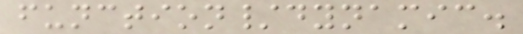function/dynamic.
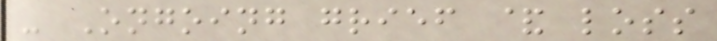- Ongoing grief & loss
